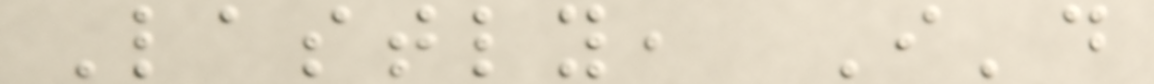Lastly, I'd
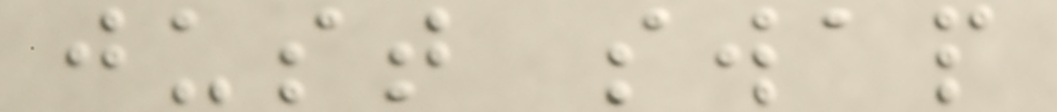just swap
